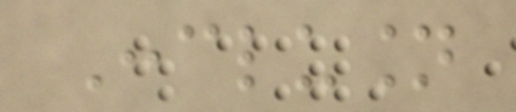Conclusion
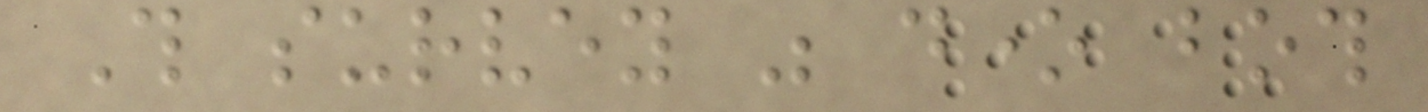This survey was done both
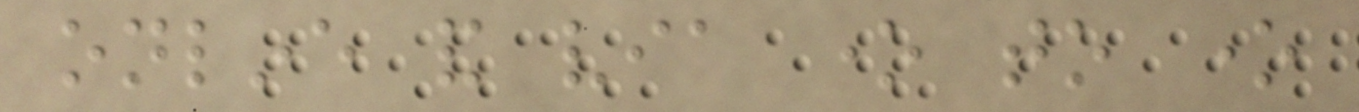online and via one to one
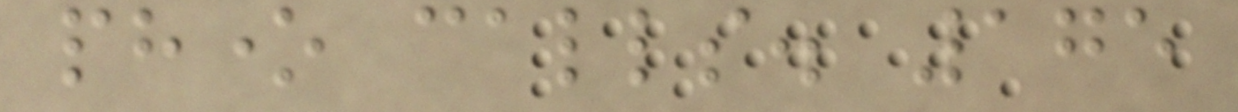phone calls. 175
